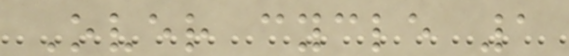Over cycle 1
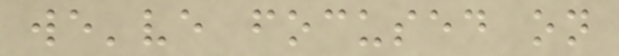we've focused on
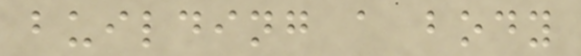building a body
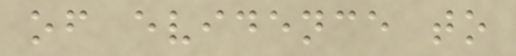of evidence to
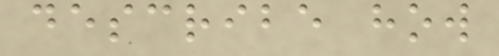describe how
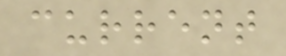current
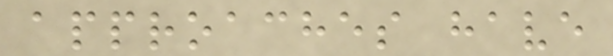approaches have
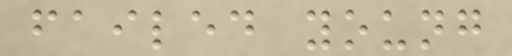failed young
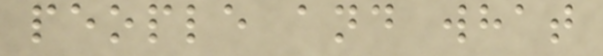people and what
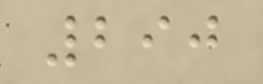290
